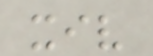xiv
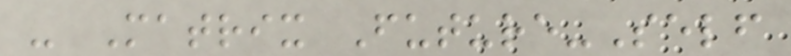- Matrix Future-Self
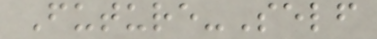Future-Self
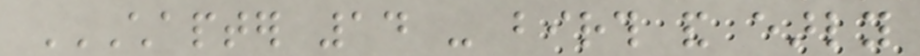CHAPTER 14 - BIRTH AND EARLY
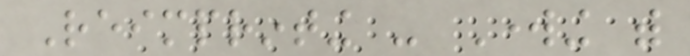Reimprinting - Working with
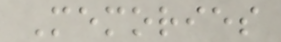Memories
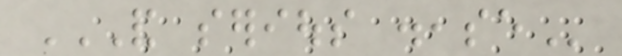AND SERIOUS DISEASE
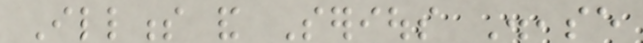Illness and Serious Disease
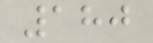180
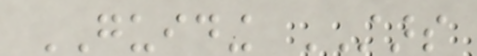GUIDING STARS
